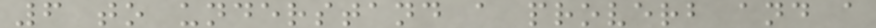6 to understand a proverb and a
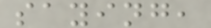saying,
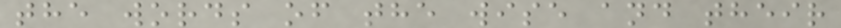the words of the wise and their
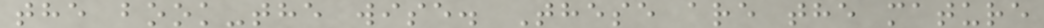the book-the wise. These are the mature
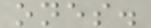ones.
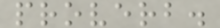proverb.
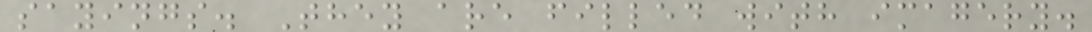sayings. They are filled with imagery.
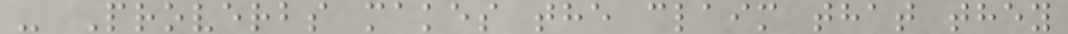- Proverbs makes the claim that they
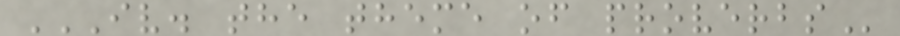IV. THE THEME OF PROVERBS
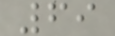69
